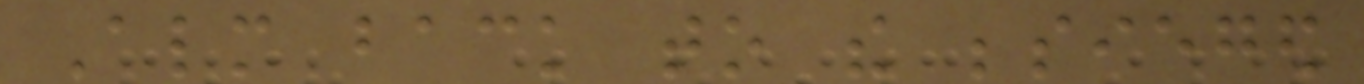Almost back to the besieged
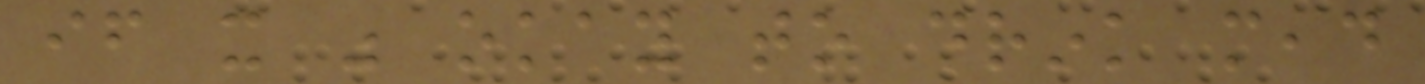if it was okay to drink mead
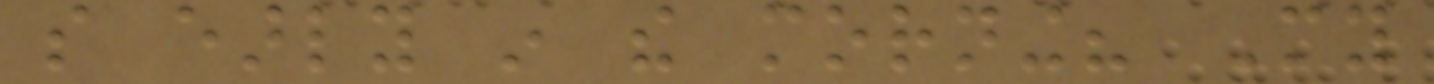so early in the morning? My
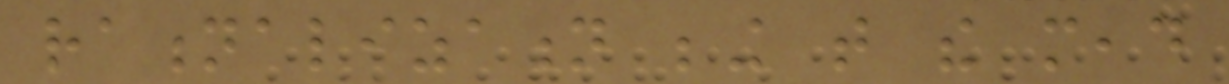rationalization being that the mead
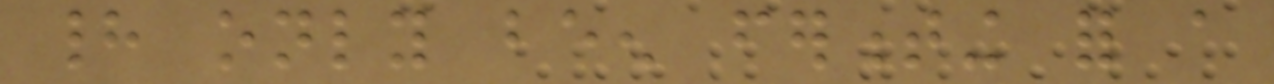had only been fermenting for a
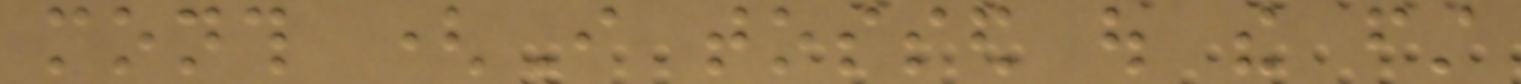month (I tossed out the first
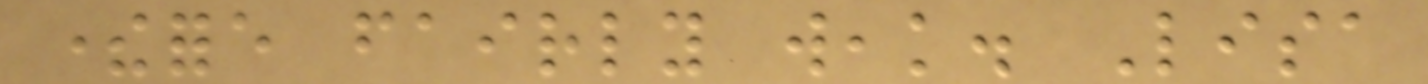therefore fairly weak. Lisa
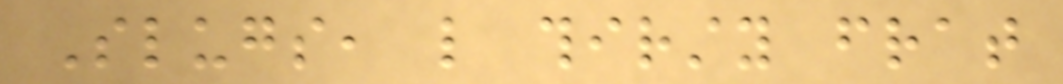Slugs, like thirsty frat
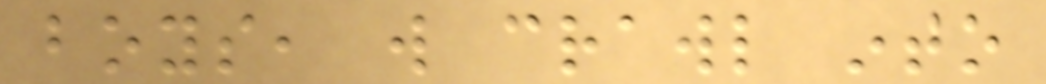boys, will crawl into
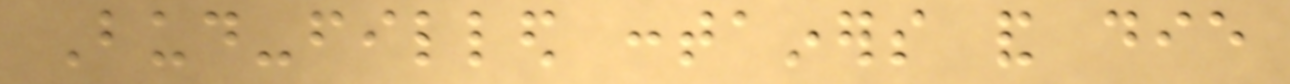Bud-filled containers and die
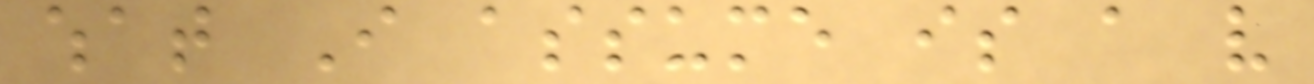what I assume is a very
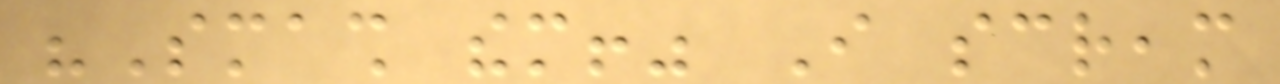"Smash them!" I scream
